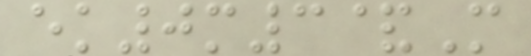ek0m3&M
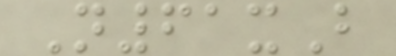N61xB
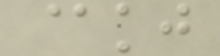@kj
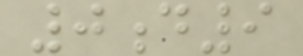0d9
